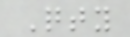Qty
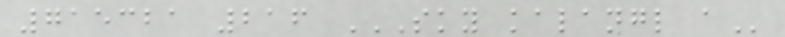715321 216 SKY KALANGL A
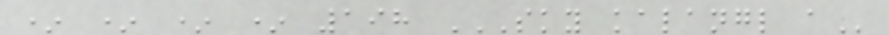* * * * 198 SKY KALANGL A
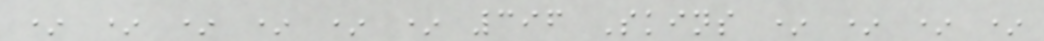* * * * * * 396 Skins * * * *
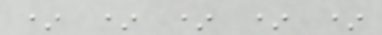* * * * *
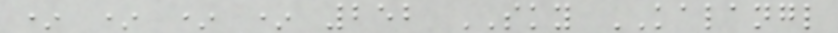* * * * 252 SKY KALANGL
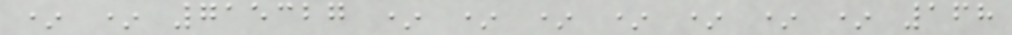* * 715327 * * * * * * * 168
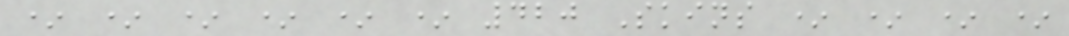* * * * * * 420 Skins * * * *
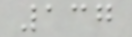137
